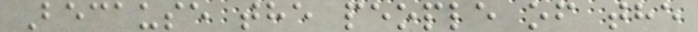Because the people of the
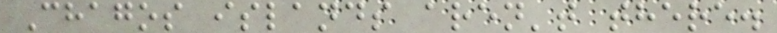Chagos islands aren't there.
